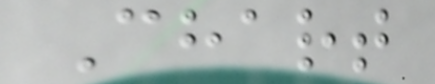Chart
